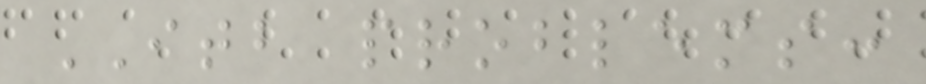ITB problems:
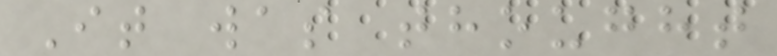It was thought
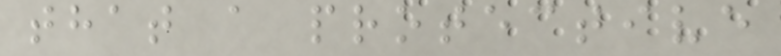that a protective
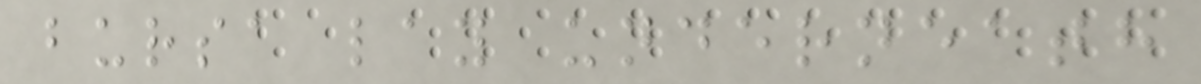bursa lay underneath
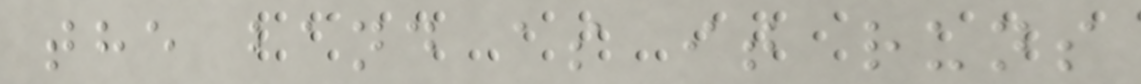the band as it runs
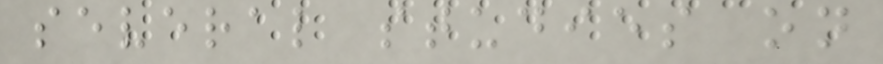several studies on
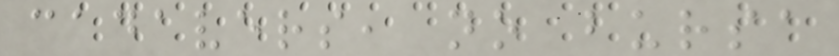cadavers, no bursa
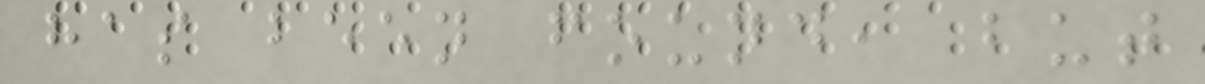has been found, but
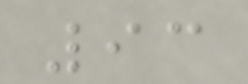93
